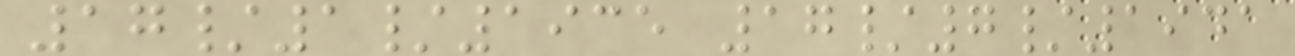17/1/1935 17/7/1941
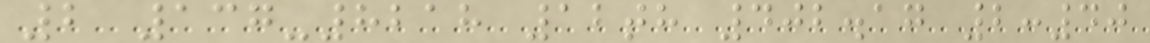2 137-8218 12th 402.17 2:40
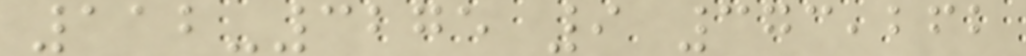112-3275 9 373,262
